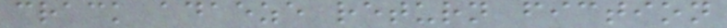crack adaeze return fiction
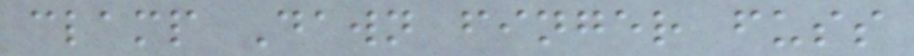clamp Dawn finger fuss
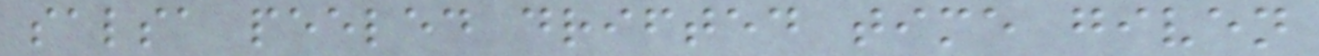salsa peeled drifted time given
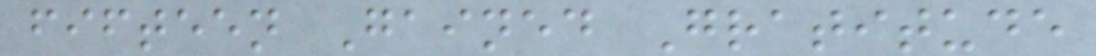fifteen Gained Gratitude
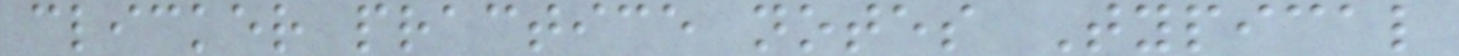clicker practice notes Typical
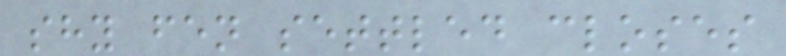shy fen settled closes
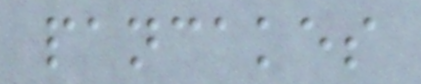pancakes
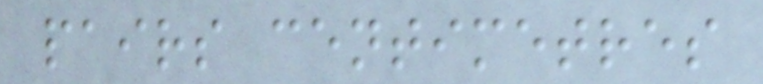pairs centimetres
